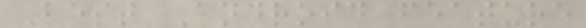Best Android feature
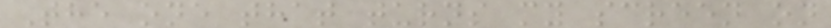The one that turns my screen on
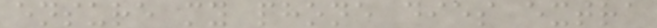ensure my phone dies extra
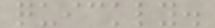quickly.
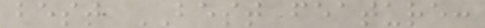best BEST feature:
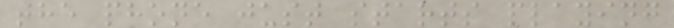the phone just starts playing
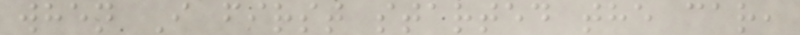when I first started the car,
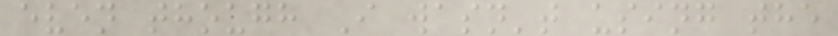even though I wasn't using the
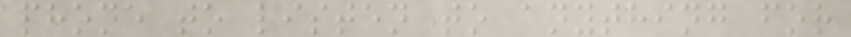phone to listen to anything for
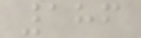186
